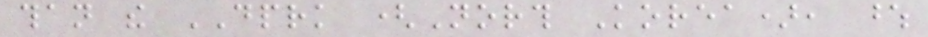than the DPRK (North Korea), whose
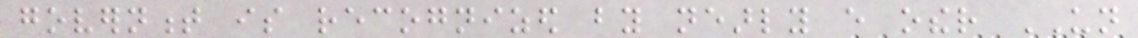government is recognized by nearly every other UN
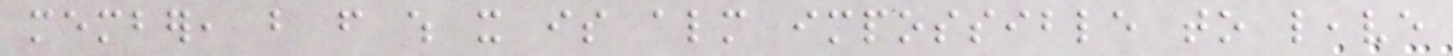member, but from which it is almost impossible to leave
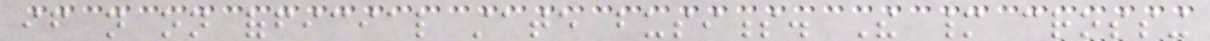if not on official state business. The many crossing
